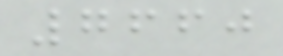7660
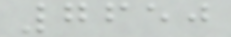7650
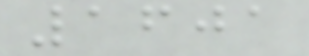1601
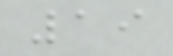19
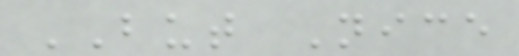BUT Nice
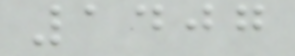1407
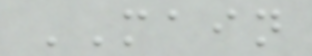MAIN
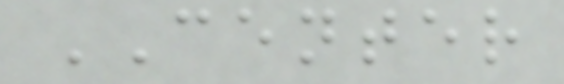CENTER
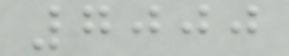7000
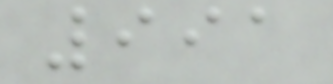991
